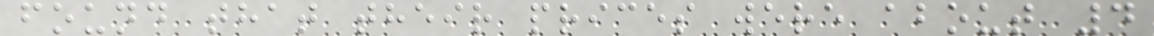found that their prices were about 4
